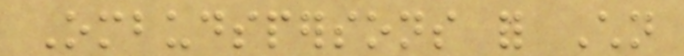Ombudspersons for Children
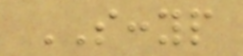SCCYP
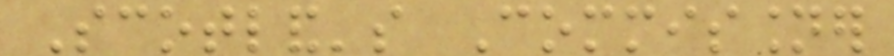Scotland's Commissioner
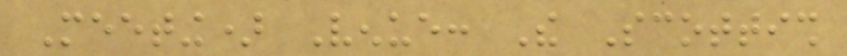Meeting) Venue: The Scottish
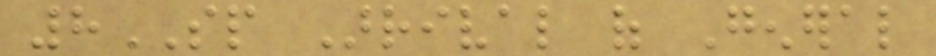8SP Arrival of General
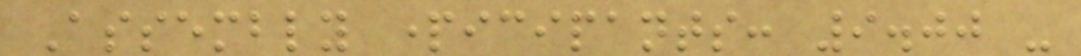Assembly participants: 9.00 -
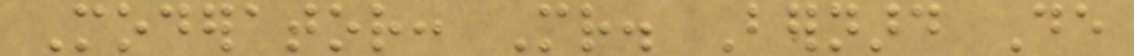Moderator: Mr. Bernard De
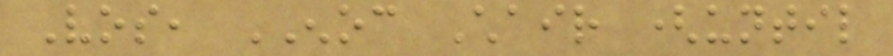Vos, ENOC Chair (until
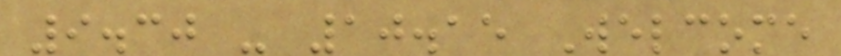9.30 - 10.15 Welcome
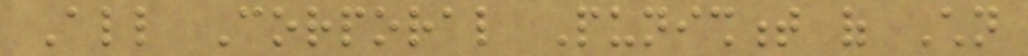All Corporal Punishment of Children
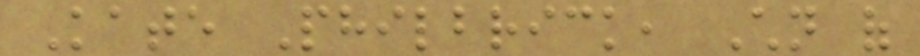Kate Philbrick, Children of
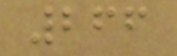266
